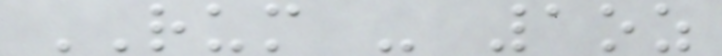RUM - 1oz
